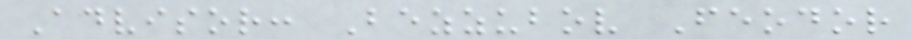Advisor: Bezzubov Feodor
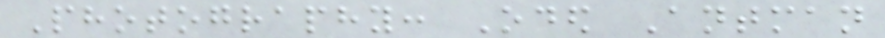Photography: Oded Antman
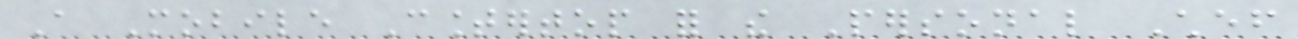A Mobile Countertop for the Personal Chef
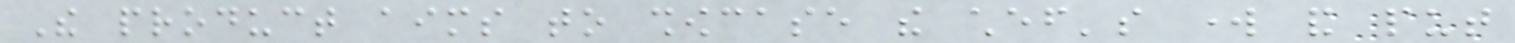The product aims to showcase the chef's work and put
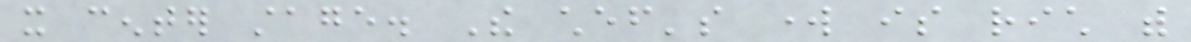it center stage. The chef's work is rich with
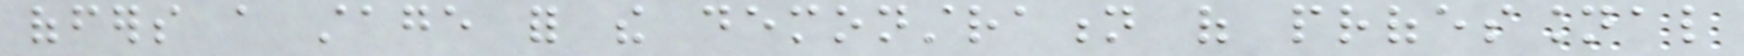offers a stage for the demonstration of professional
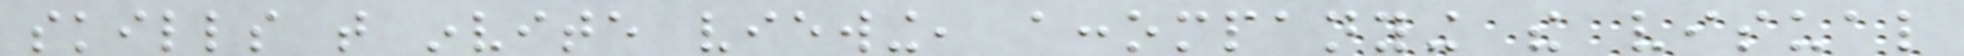skills that invite viewing, accompanying the visual
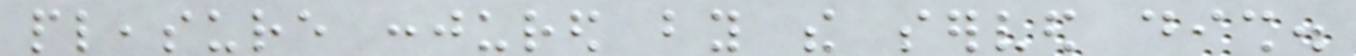pleasure conjured by the served dish.
